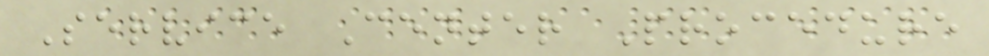Service Center Procedure
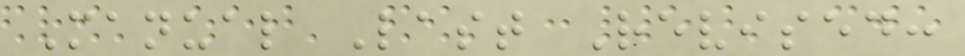Manual Last Revised:
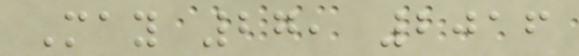May 27, 2016
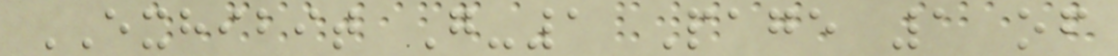EXHIBIT G-1 Page 1 of
